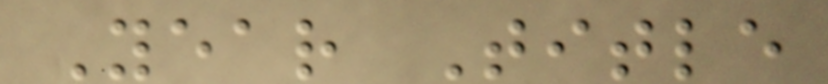Year Title
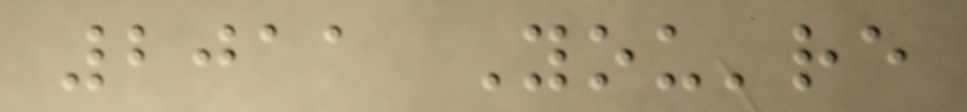2011 You're
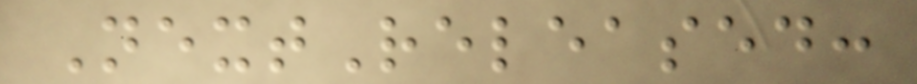NextReleased:
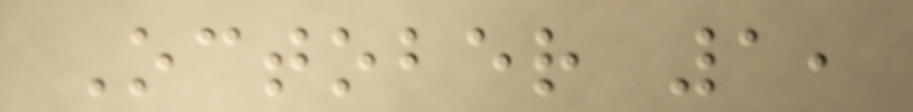October 1,
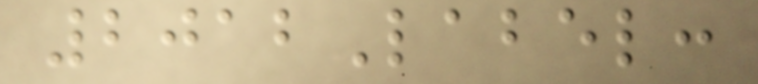2012Label:
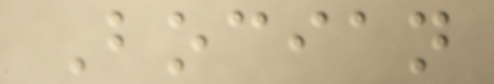Bocian
